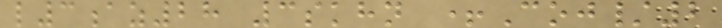l3az28 3skhn +Coj/2
